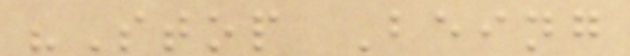"Stop Being
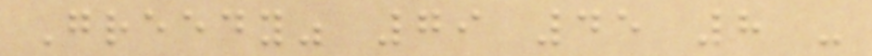Greedy" 79 45 8 -
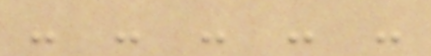- - - - -
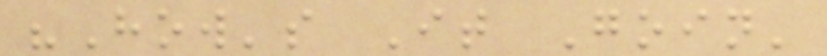"How's It Goin'
